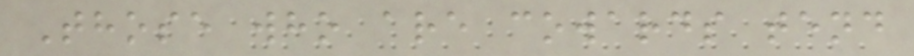Those who are cowards tend
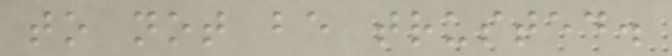to not be trusted.
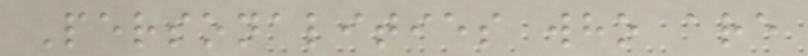Personalities who are
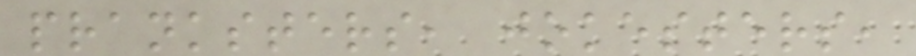pranksters, jokesters,
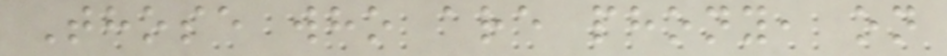Those who are phony, on
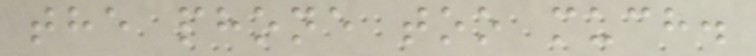the phone too much.
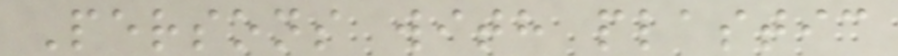Persons with plastic
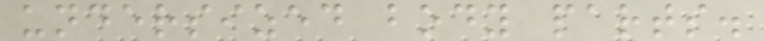undersized body parts.
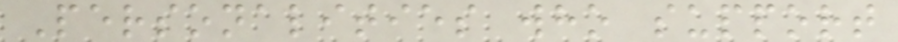Personalities who support
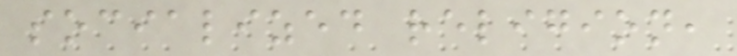socialized religion,
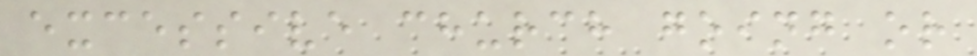excessive church going or
